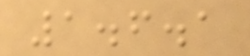1.6.1
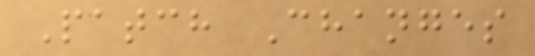Patch Changes
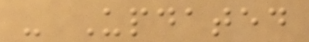- Updated
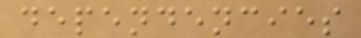dependencies
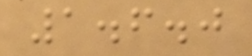1.6.0
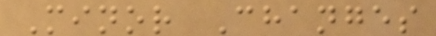Minor Changes
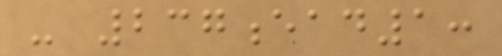- 237ead1:
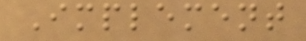Implement
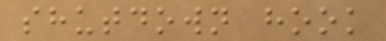shutdown hook
